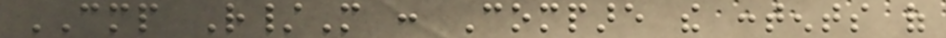CMP R/M : Compare the contents of
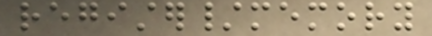register/memory
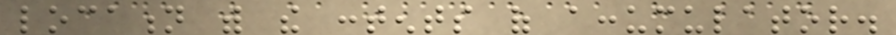location with the contents of accumulator.
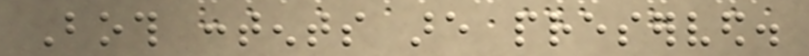Both contents are preserved.
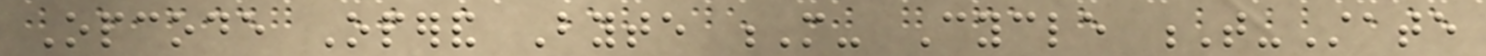Opcode Operand Byte M- Cycle T-State
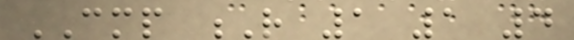CMP R 1 1 4
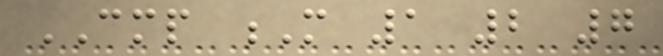CMP M 1 2 7
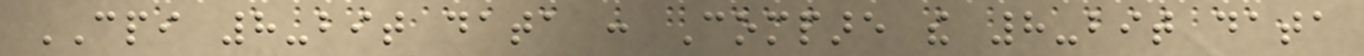CPI 8-bit data : Compare the 8-bit data
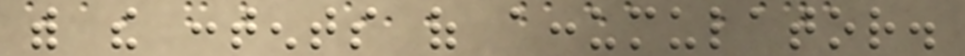with the contents of accumulator.
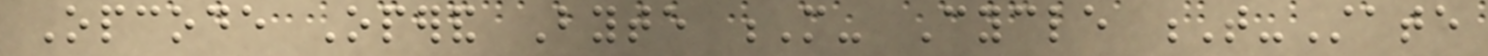Opcode Operand Byte M- Cycle T-State
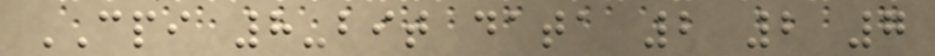CPI 8-bit data 2 2 7
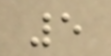5
